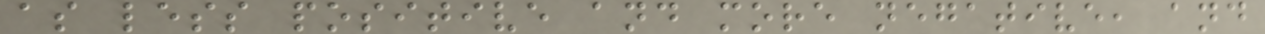as less positive and more negative, and
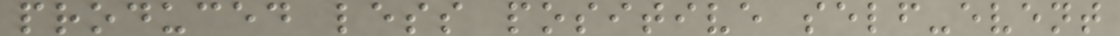produced less positive self-event
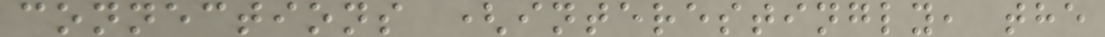connections (interestingly, the
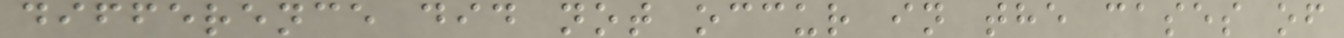difference did not occur in the cases of
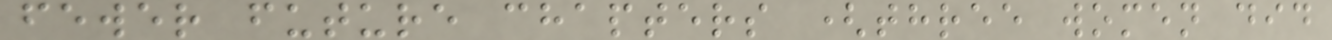fewer future chapters (three women did
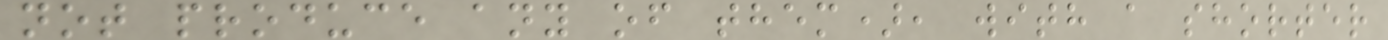not produce any of them), with a shorter
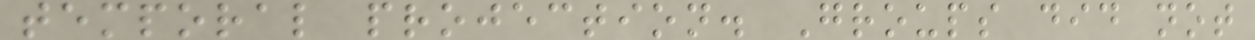temporal projection. Groups did not
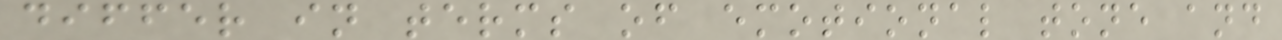differ in terms of emotional tone and
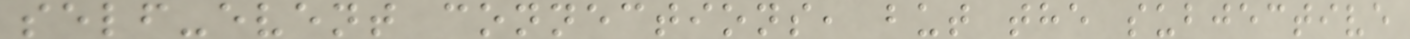self-event connections, but the subjective
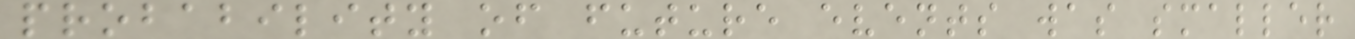probability of future events was smaller
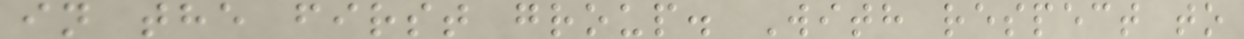in the first group. With respect to
